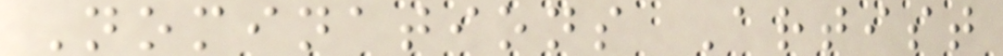Nominations Artist
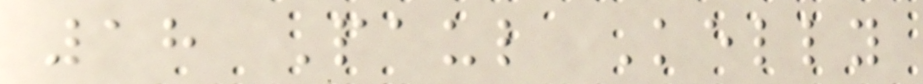18 Paul Kelly
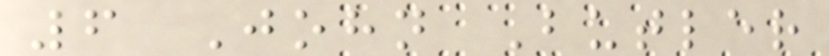6 John Butler
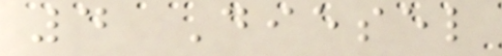4 Diesel
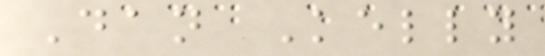Dan Kelly
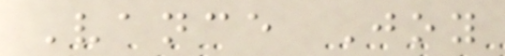Vance Joy
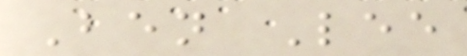Ben Lee
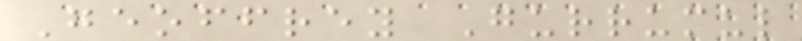Geoffrey Gurrumul
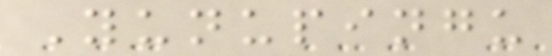Yunupingu
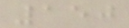150
